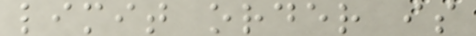limit order is
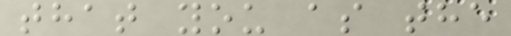that you as the
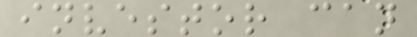investor can
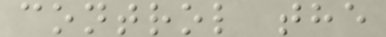control the
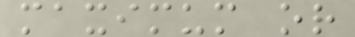maximum or
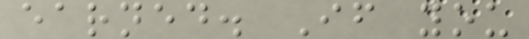earned. If you
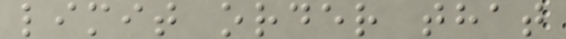limit order that
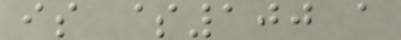is $100 a
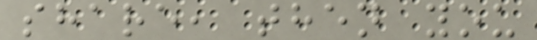share, then you
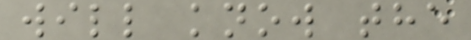will know the
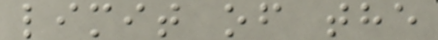limit of the
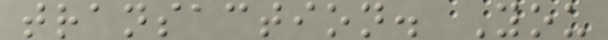transaction. You
